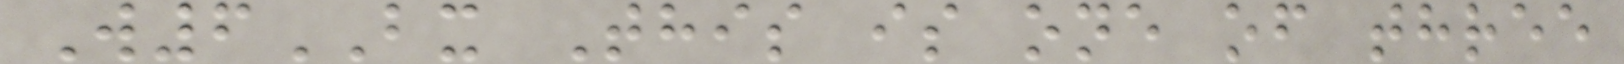W6BX This is one of three
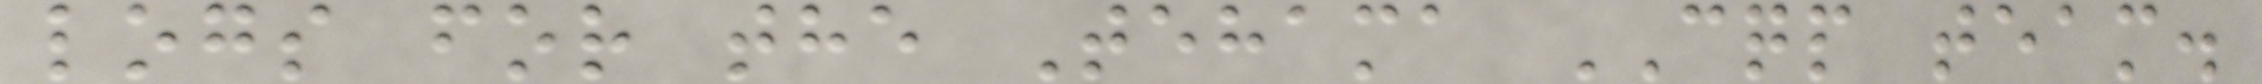logs for the Tehama CQP team.
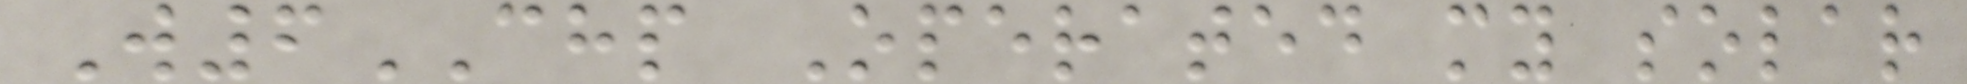W6CHP Operated my solar
